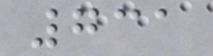731
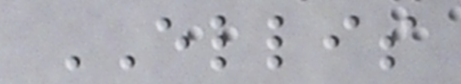ELLIS
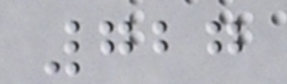727
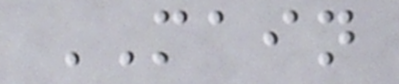MAIN
